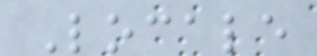Locale
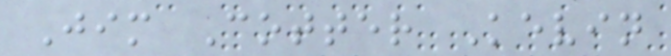Jim Cotter Kevin
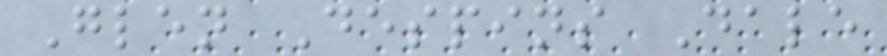Glen Despins Dale
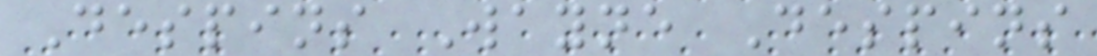Despins Wayne Despins
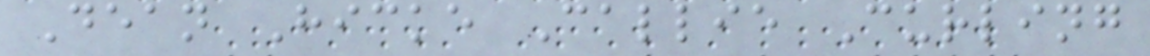Dean Hicke Callie Curling
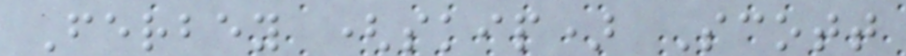Ferbey (skip) Scott
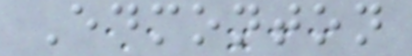Edmonton
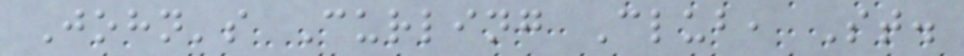John's Curling Club, St.
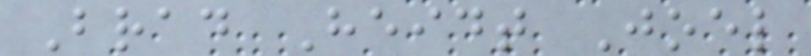Brad Heidt Joel
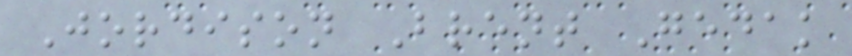Jordison Brent Gedak
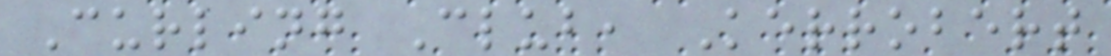Curling Club, Kerrobert
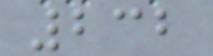232
